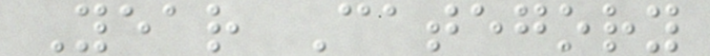Year Category
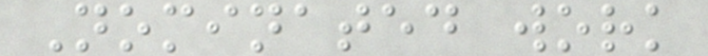Nominated work
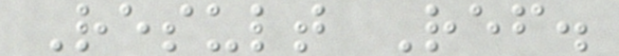Result Ref.
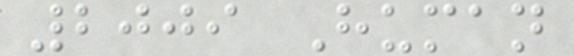2009 Human
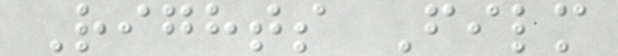Rights Film
